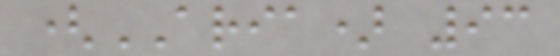(ARIA) 93
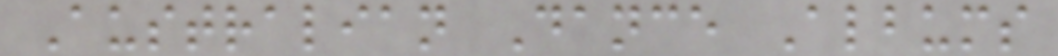Australian Dance Albums
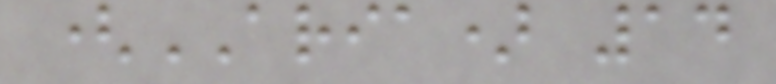(ARIA) 14
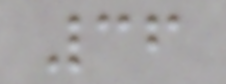36
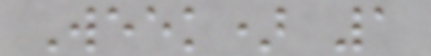Week) 1
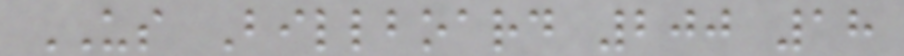US Billboard 200 18
